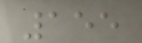155
